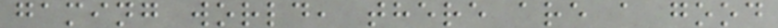gaming world, there are a good
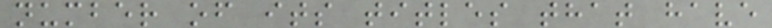number of its titles that have
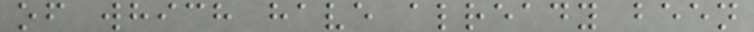of which have already been
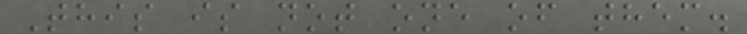This is not one of them.
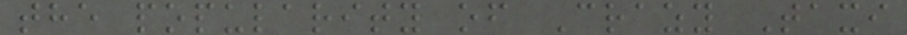the popularity of Crazy Taxi
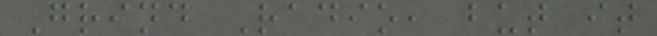Grind Radio, but it
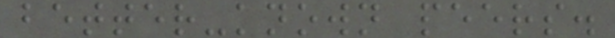better-known peers.
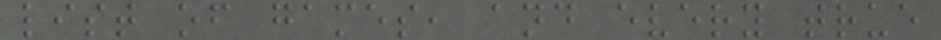list of games, and every true
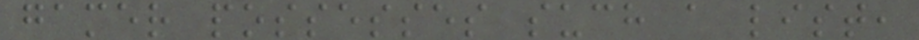gamer possesses such a list,
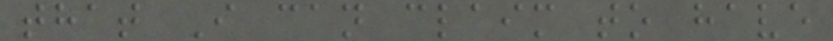that I can claim to have
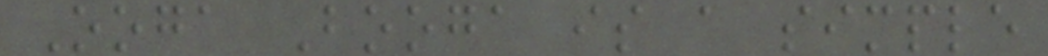Ooga Booga is a simple
